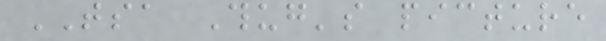TSA Thug's picture
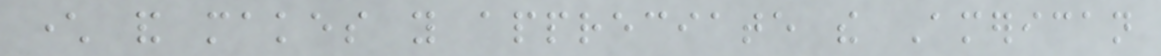character and makes you appreciate the American
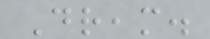Dream.
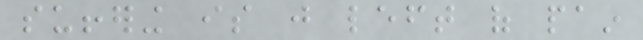suffering is just left of pain
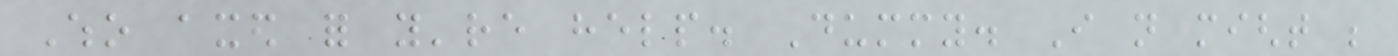Who axed for you're help. Dummy. I not might be
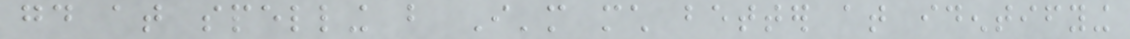good at spelling but I'm much better at identifying
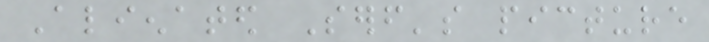Alienated Serf's picture
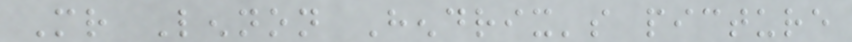Mr Lennon Hendrix's picture
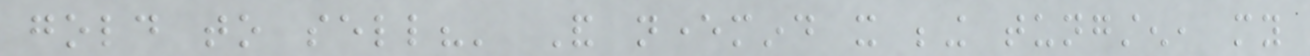gold to sell?' And nevermind it being tungsten, my
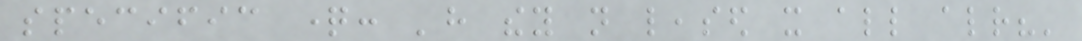specific question: 'have they not leased it all already?'
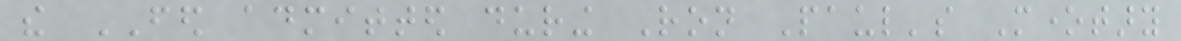the FED admitted during Ron Paul's Monetary
